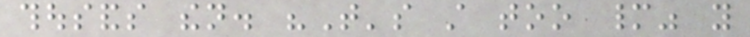thousands then. "That's still too many" you
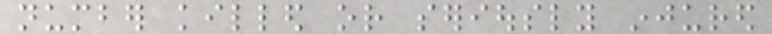number killed or seriously injured
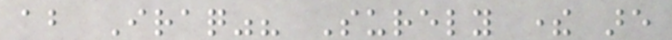about Iraq"? Surely there are
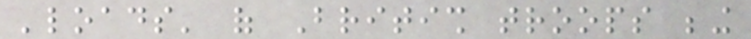'loads' of British troops being
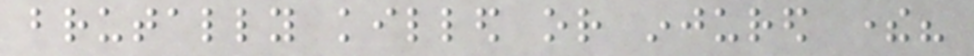brutally killed or injured there?
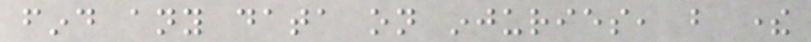find any data on injuries, but there
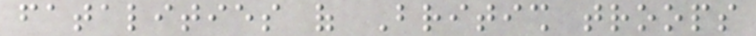fatalities of British troops
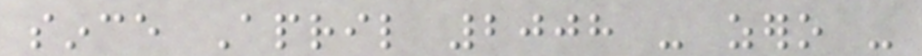since April 2008 - zero -
